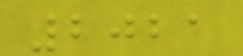2021
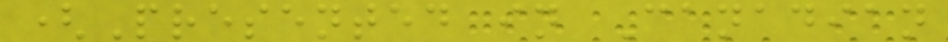(Presented in Canadian
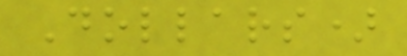Dollars)
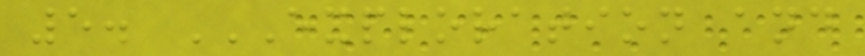5. EXPLORATION AND
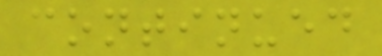continued
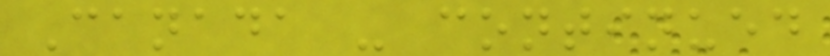Canada - continued
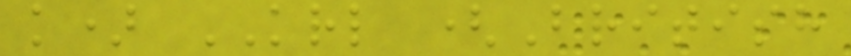k) KRL (British
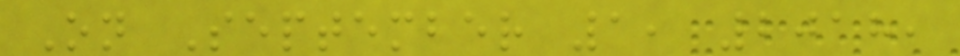On September 1, 2018,
